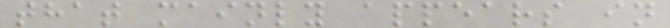that mainly appears in
